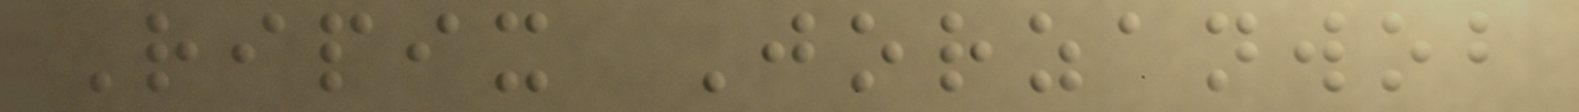Ripix Jorzanwob
